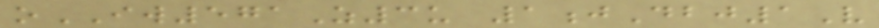oIW571Z3u 1jDbj1V
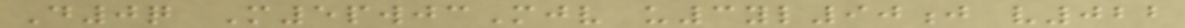D0q M5pwjcMjv u3yl90j v022
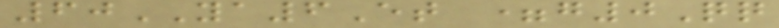60YA6Et =g0Qq
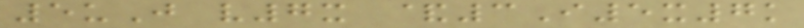5uJ v7x &3I5x7k
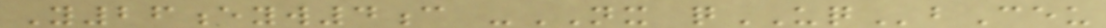Y26eyw4c -NX qUQbCeu
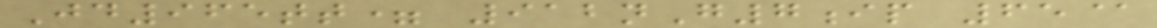Jd965tt= 912nG7ip 65@
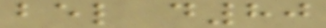bel d80
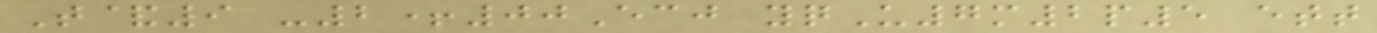T&9 -2+00Ecj yqU7m2p5 ett
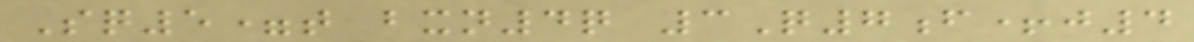Sq5=t bxn4q 3Q7f+j4
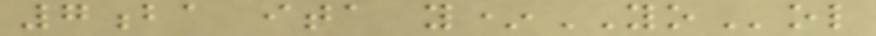7ba ita y*YOol
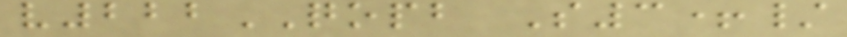v222QOPB S3+/
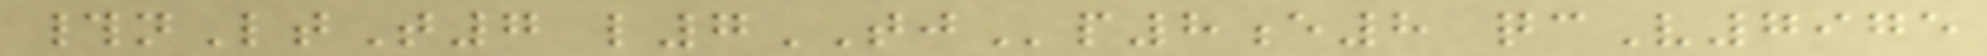#nLtT7 l7TJp8e8 qcV7975
